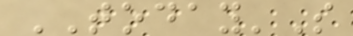TODAY'S
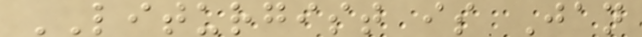LITURGIST is Jan
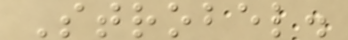Strobel.
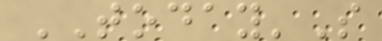TODAY'S
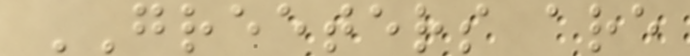GREETERS are
